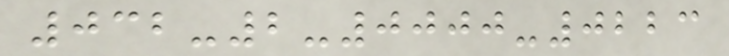032-2-0000-0223
